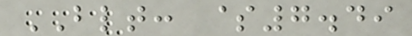BLT: $7.49
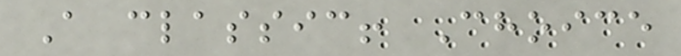A classic! Choice
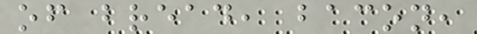of bread, bacon,
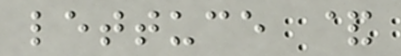lettuce &
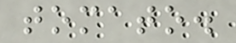tomato.
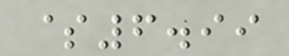$6.99
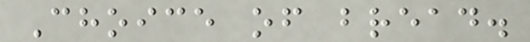Choice of bread.
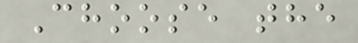Choose the
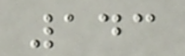143
